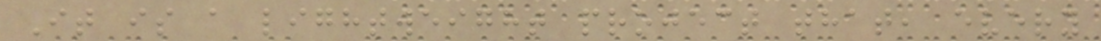It is a lightweight project that, every
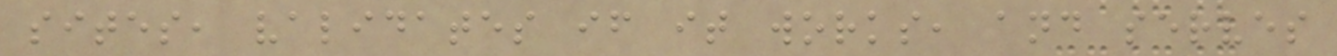sites, validates if it works, and serves
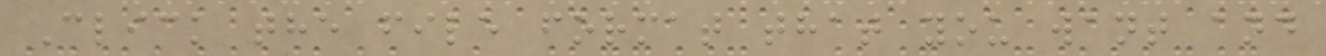Click the file format that you want and
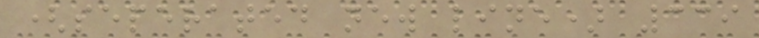(seperated new line) 339
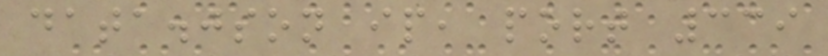data.json ip, port 339
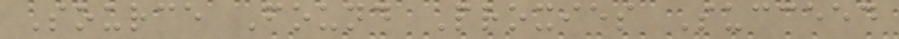Source Found Proxies Succeed
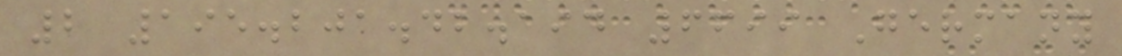2 195.201.42.194 6699 Germany
